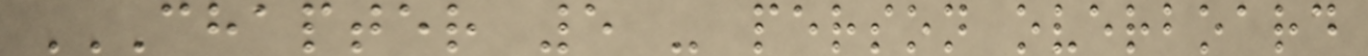CHAPTER 5 - PERSON OVERBOARD
